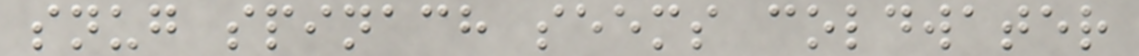snug spinach seems coldwater
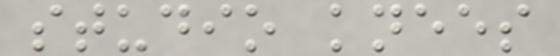studio knees
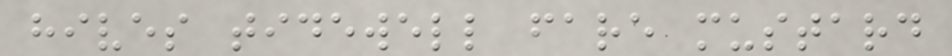hives tidewell fare mustard
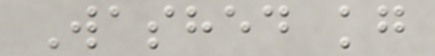Washed kg
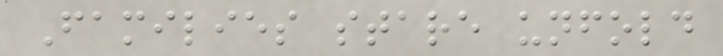Families stare unfold
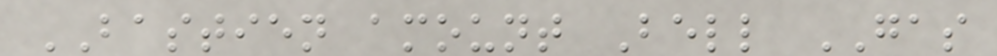BASTIEN amount Bell GAS
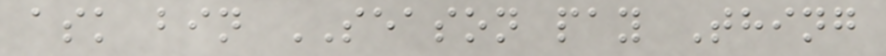ask bin SEASON pay Thing
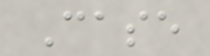Case
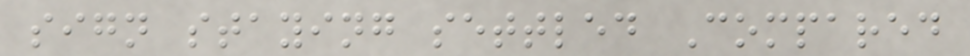sign staying settled Compared
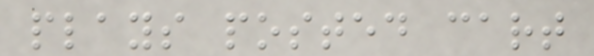plays posted cart
